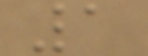1
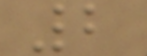2
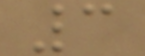3
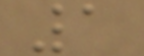1
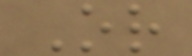Or
